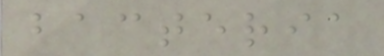bacteria
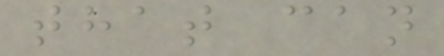that can
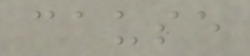cause
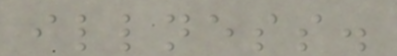illness.
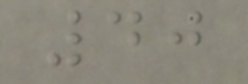40
